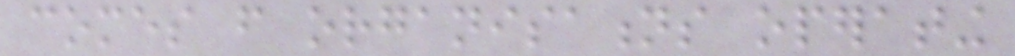comes from organisations operating
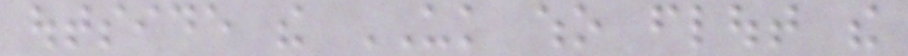outside the UK who flout the
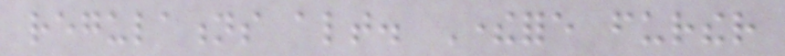regulations altogether. Therefore further
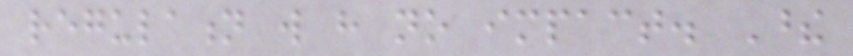regulation will have no impact. These
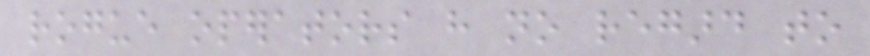rogue operators have no regard to
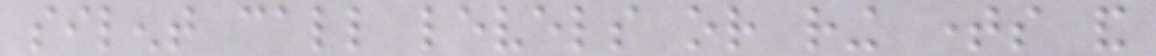silent call levels or ring times and
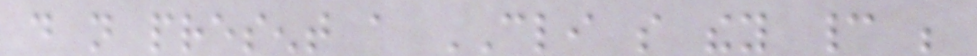do not present a CLI so they cannot be
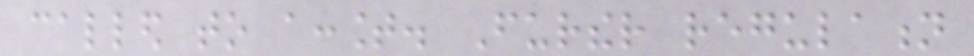called to account. Further regulation
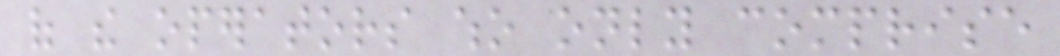of the operators who only comprise
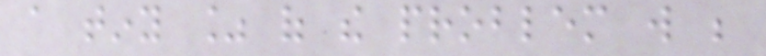a tiny % of the problem will be
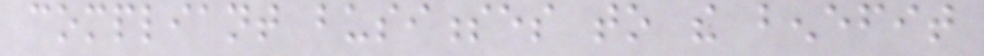compliant businesses to the benefit
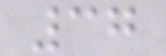37
